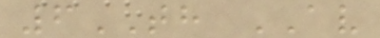6TH AV
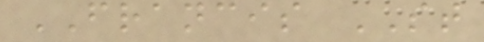FRANCIS ST
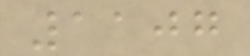1107
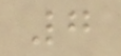7
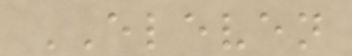ELEVEN
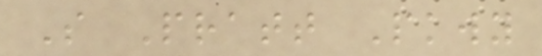S Pratt Pkwy
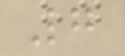7
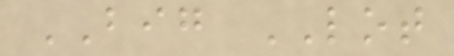BIG LOT
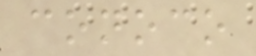conoco
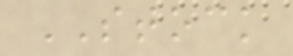STOCK
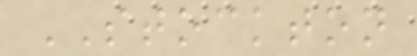STOCKTON
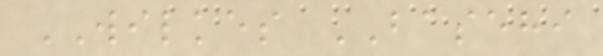WILKES BASEHI
